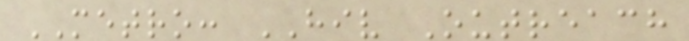METRO: HIV Outreach
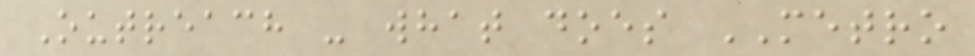Outreach - what does METRO
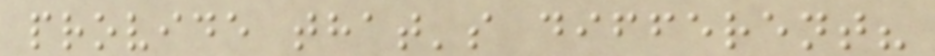provide that's different?
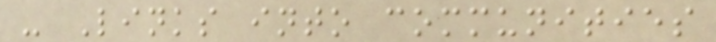- Links into communities
